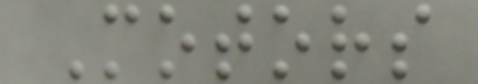Motors
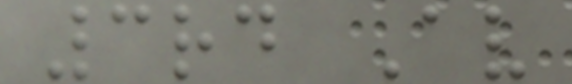3rd Av
